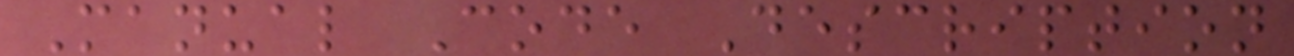Manual Code Description
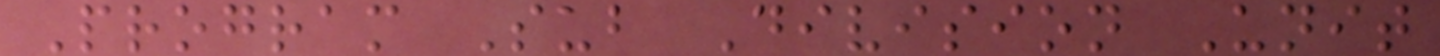Program Sub Division Unit
